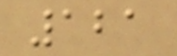121
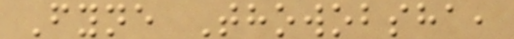Fyne Thowobsha,
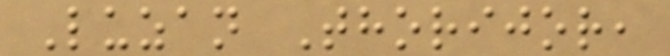Luzan Thorijor,
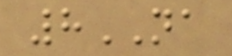8NA
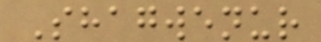Shagwenur
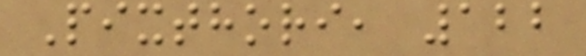Pixthori, 122
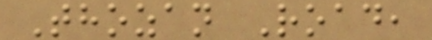Thozan Road,
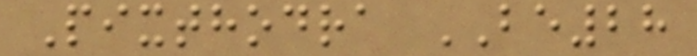Pixthodra BE28
